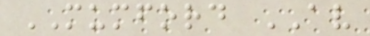MUMFORD AV
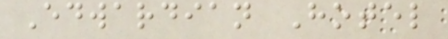Edwardian Hotel
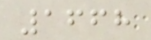1668
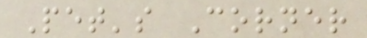Pet's Corner
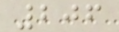206
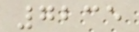7235
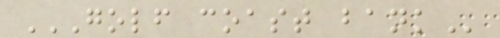GOLF COAST BANK
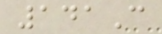141C
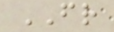FR
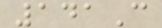141C
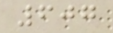607
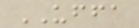UFFA
